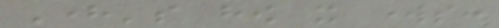Here's how it works:
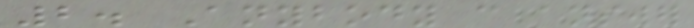2. Anybody can answer
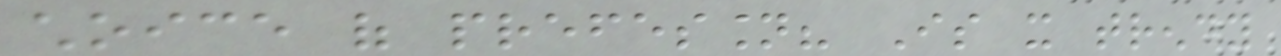choice of prefession? Is it trendy
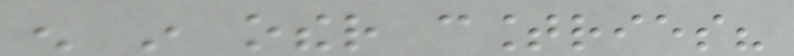enough in other countries?
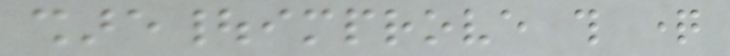share|improve this question
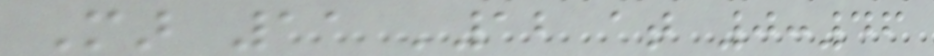Mar 11 '12 at 0:46
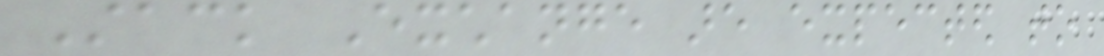Stack Exchange are expected to
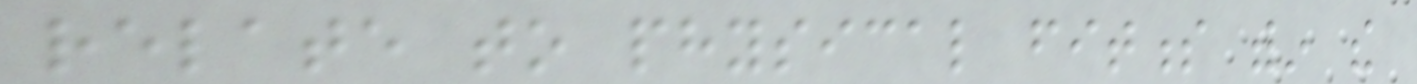relate to physical fitness within the
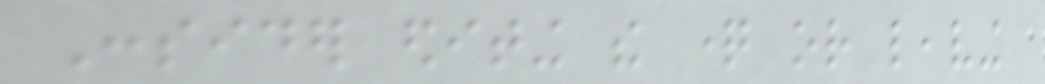Consider editing the question or leaving
